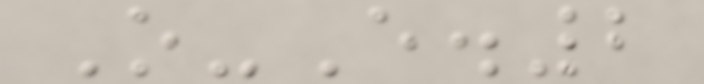O-E.2
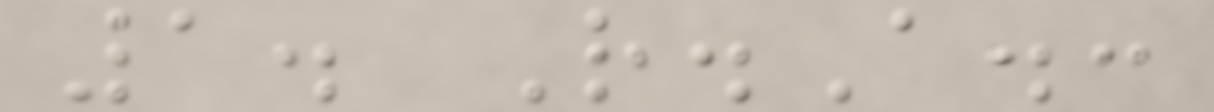1. R.A.:
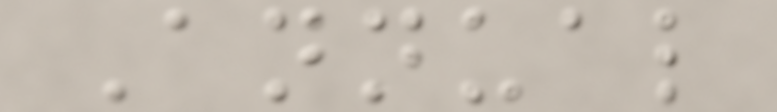Annual
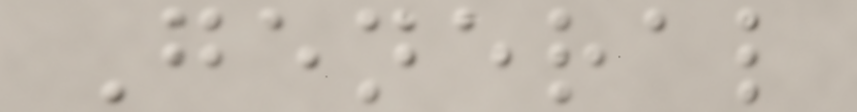General
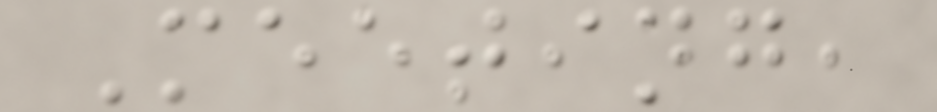Meeting,
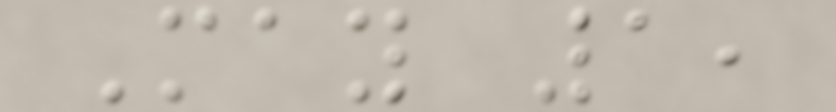May 1,
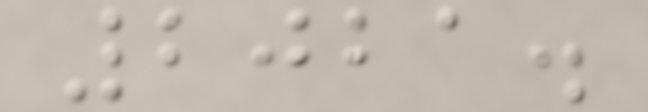2021.
